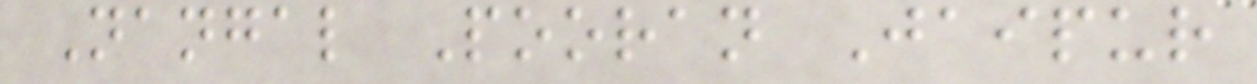Nangal Pooran Jaipur
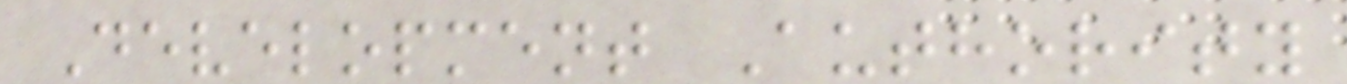Development Authority
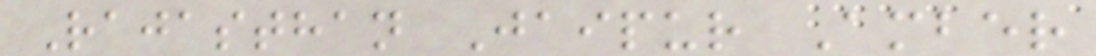Rajasthan Jaipur Amber
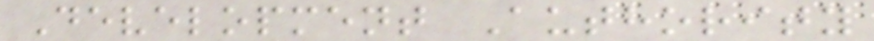Development Authority
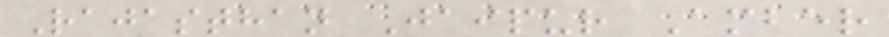Rajasthan Jaipur Amber
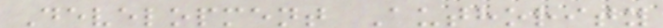Development Authority
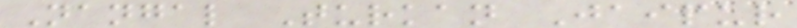Nangal Turkan Jaipur
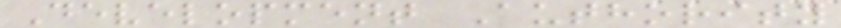Development Authority
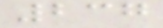237
